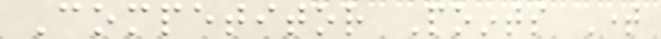Competitor Points Time
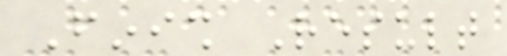Finish Result
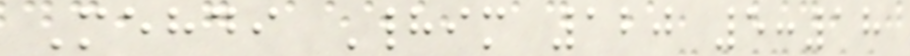Mehdi Hadim 120 5:18
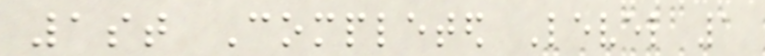1st Completed Level 1
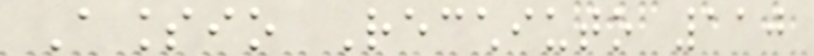Alessio Recchiuto 110
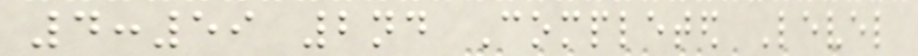4:59 2nd Completed Level
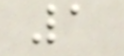1
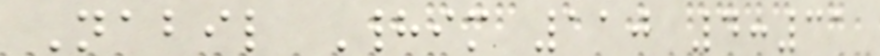Nabil Hadim 110 4:31
